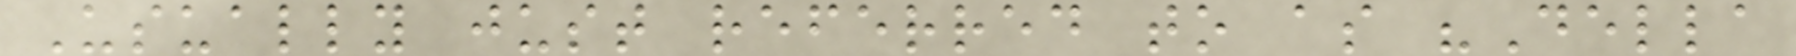Usually just referred to as "Della
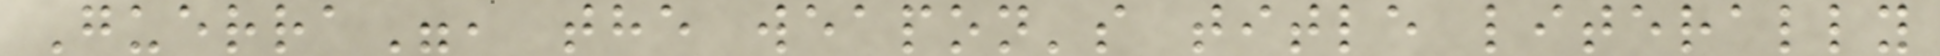Guerra", the weapon's title literally
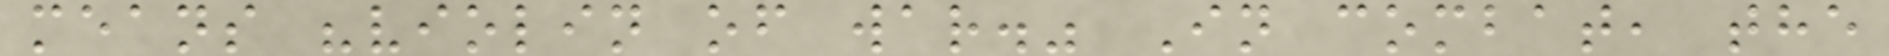means "violin of war." In combat, the
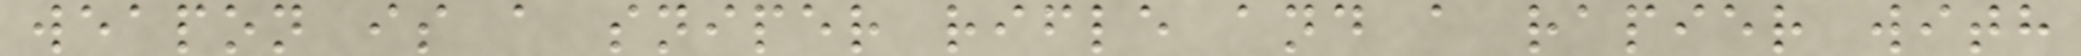weapon is a sniper rifle and a rapier with
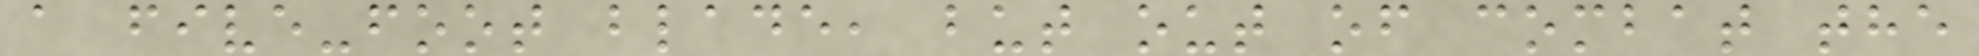a five-foot blade, but out of combat the
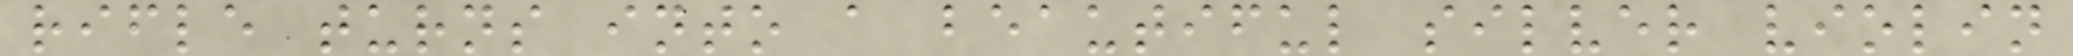rifle turns into a beautiful silver violin
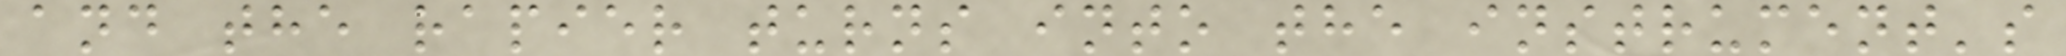and the rapier turns into the instrument's
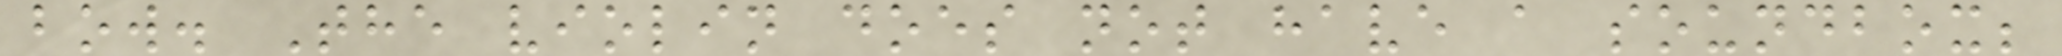bow. The violin does not have a soundbox;
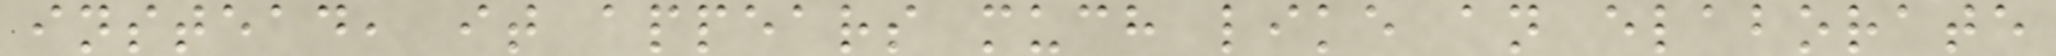instead, it appears much like an elaborate
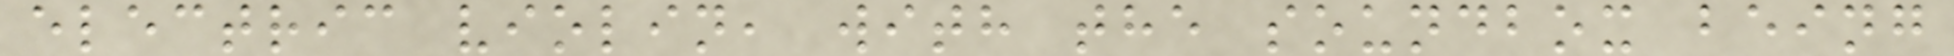electric violin, with the soundbox being
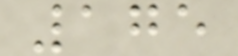175
